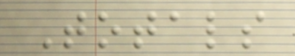Totals
